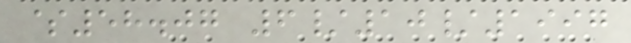$58.07 6/10/1997
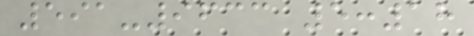591-9633 5:18
